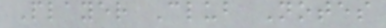Player Club Notes
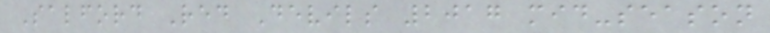Salford Red Devils 2017 mid-season
